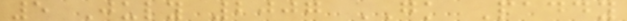5 July 2007 GK Paddy
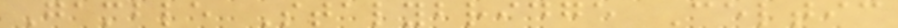Gamble Stalybridge Celtic
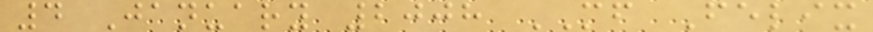4 January 2008 MF Felix
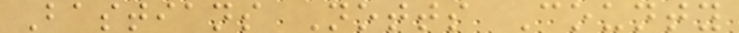Bastians Notts County
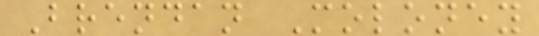Brendan Moloney
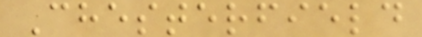Chesterfield
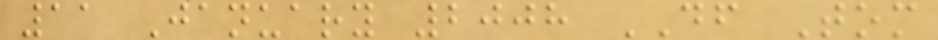11 January 2008 DF Tom
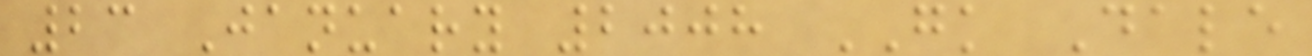23 January 2008 GK Dale
